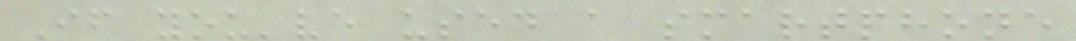If you've used a smartphone
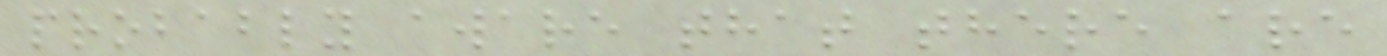probably aware that there are
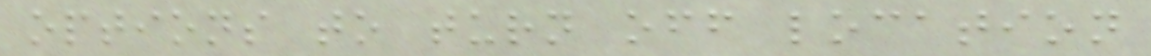options to turn off location
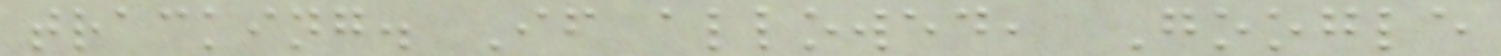tracking. If allowed, Google
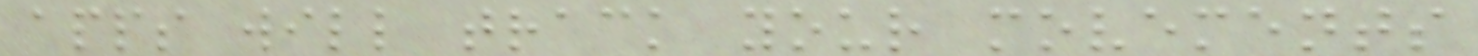apps will track your movements
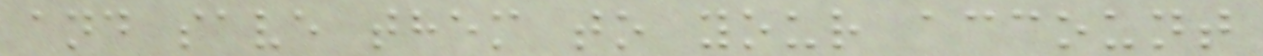and save them to your account
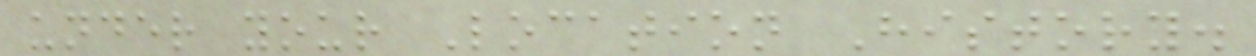under your Location History.
